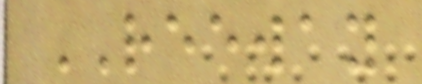REEWAY
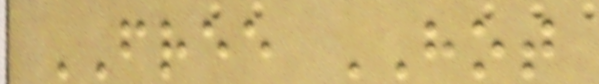FREE HOT
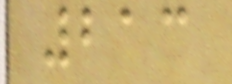213
